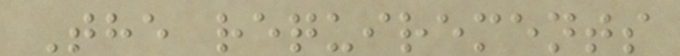The requirements
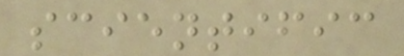scientific
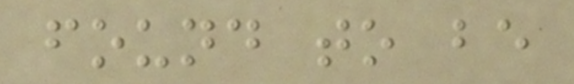found to be
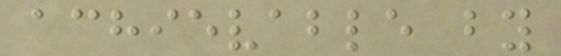achievable by
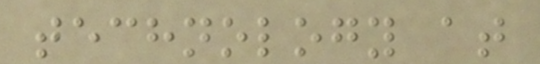technology at
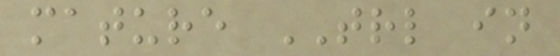mature TRL in
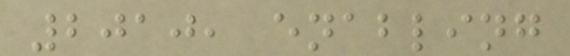2010, enabling
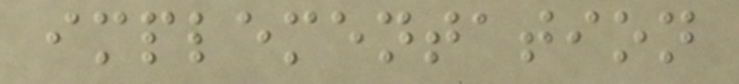implementation
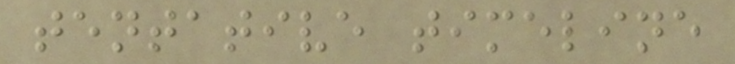tentative timeline
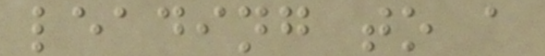leading to a
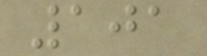101
